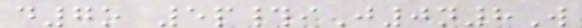d7o 5p#iJ0n8W
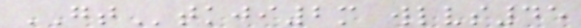GTtkji2m wlvs45
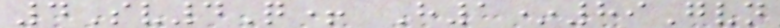4Sv4Q+ H1*89Gvn
